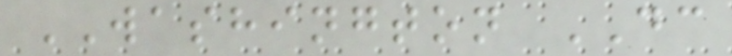WASHINGTON DC
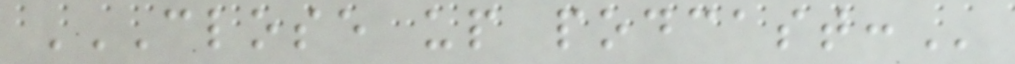CLOSE UP PODCAST:
